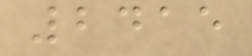2415
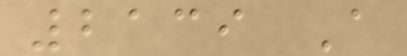2139 A
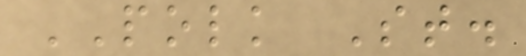POLK St.
